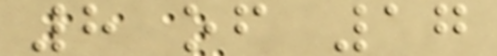8 of 17
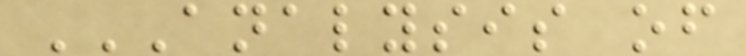ANALYSIS OF
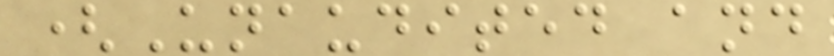(Unaudited and
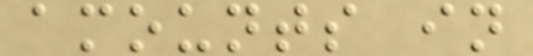amounts in
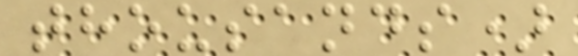thousands)
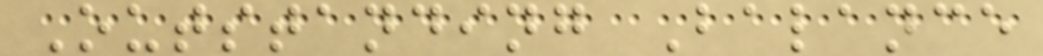Outstanding Balance
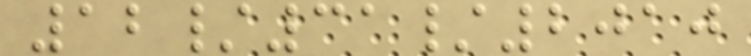12/31/2010
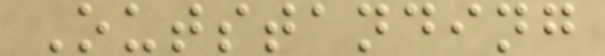Outstanding
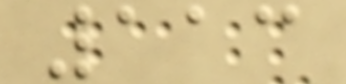113
